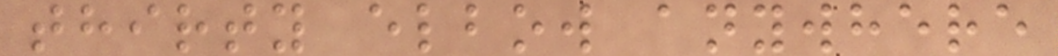thirty elbow anywhere
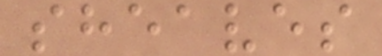sheaves
